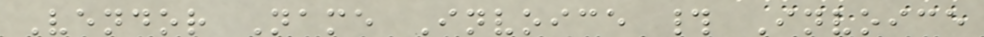Vendor Name Invoice # Invoice
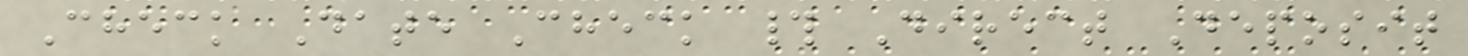Check Date Check # Direct Deposit
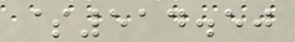$514.50
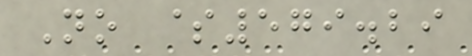No $579.29
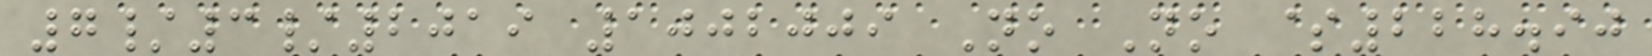7/3/2019 1002009 No No $228.90
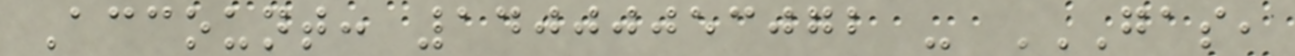Account: 14000053072 - GAS,
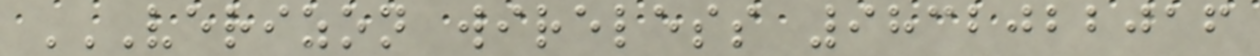VERIZON WIRELESS 9832022016
